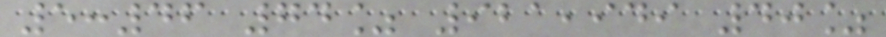5:46 74% 921,949 40%
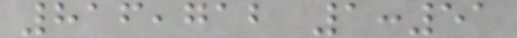816,712 1:51
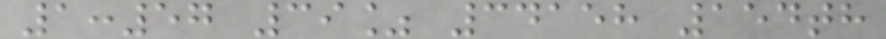1:57 39% 34158 154th
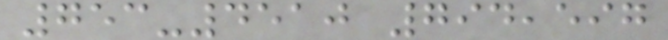753-4510 794,597
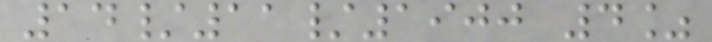14/11/1900 4%
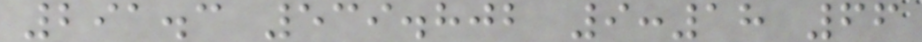291.3 539.802 9:18 66
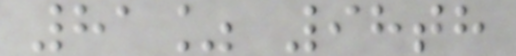81% 98th
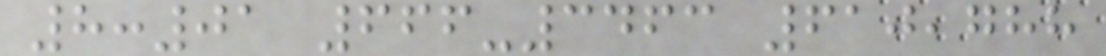8:01 666-3463 610,788
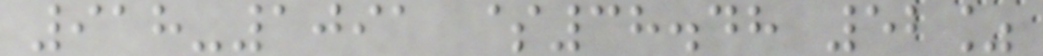918-1091 $38.48 52%
